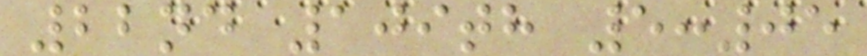22nd 109th 5:05
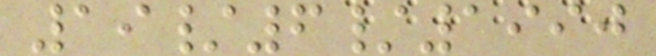19/6/1990
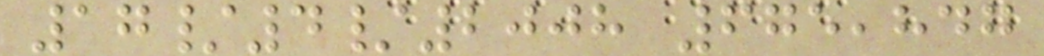17/4/2008 675,847
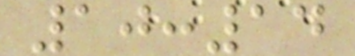10:14
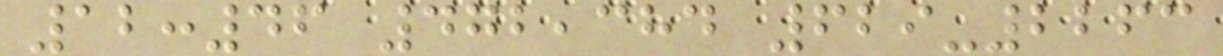12:46 472,384 629-2263
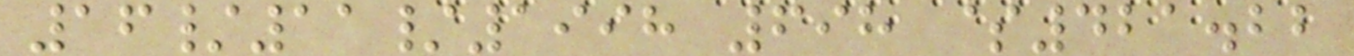16/11/1998 698 $421.22
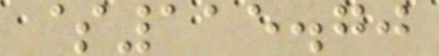$115.70
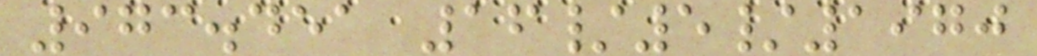973.451 16/5/1970
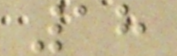18
